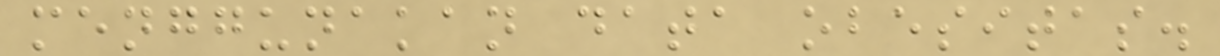menggunakan data obesitas.
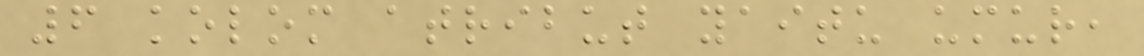6 kolom atribut yaitu umur,
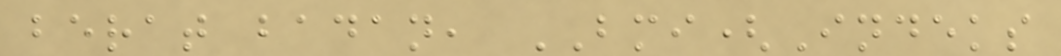berat badan, BMI(Indeks
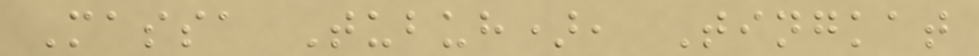Massa Tubuh), Tingkat
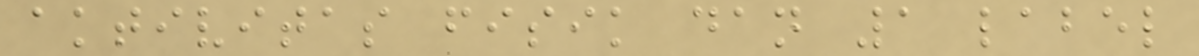aktivitas fisik dan 1 label
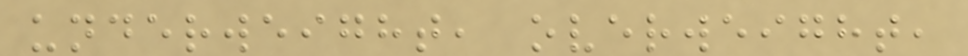underweight, overweight,
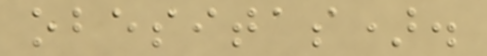obesitas).
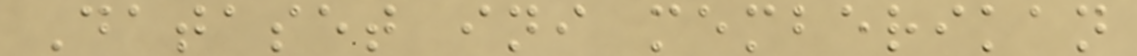Dataset ini memberikan
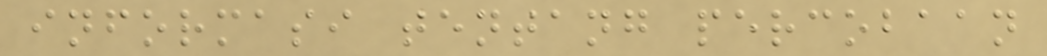informasi tentang percobaan
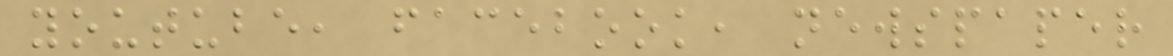youtube, facebook, newspaper
